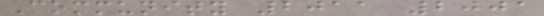Community 2011 2001
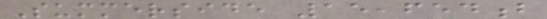Summerside 15,654b
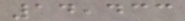14,433
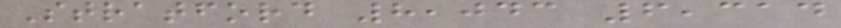Stratford 8,043 6,314
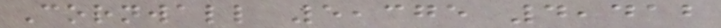Cornwall 5,375 4,412
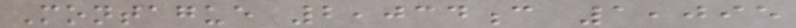Montague 2,034c 1,095
